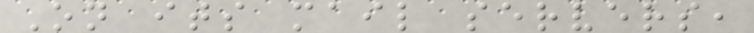On its mail servers,
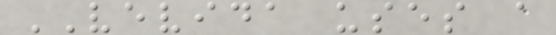VEVIDA uses a
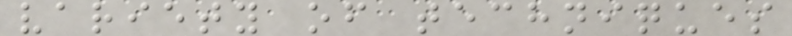variety of techniques
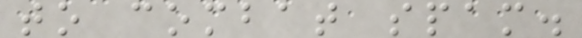to combat spam.
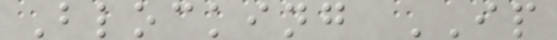Blocking IP
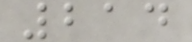214
